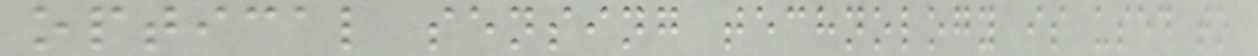optical sensing technology is used to
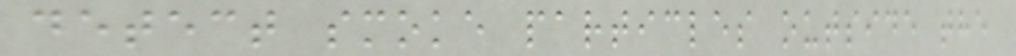detect smoke particles outside the
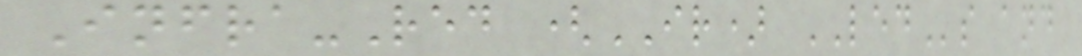Infra-Red (IR) LEDs and
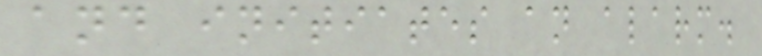and initiates an alarm.
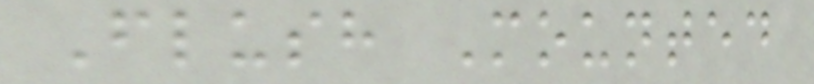Flush Mounted
